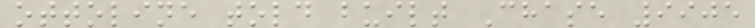ottoline told built Chase 9905
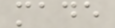made
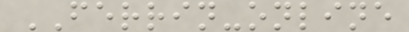FERRIN-online
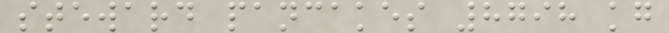steward pancakes 8798 kg
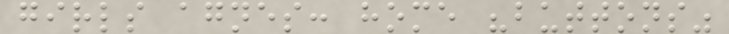girls agnes: home "buttons"
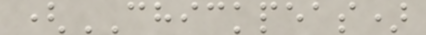(CHICKPEAS)
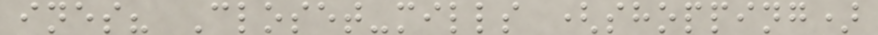ines? Closet-mills (shopping)
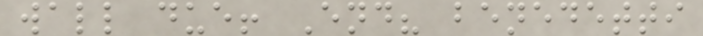wall due! End? benedetti
